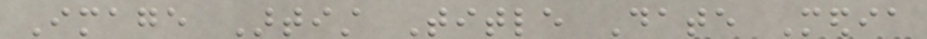Image Artist Title Date Media
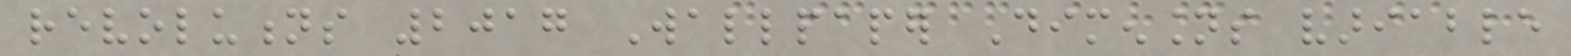revolutions 2017 Wallpaper Dimensions variable
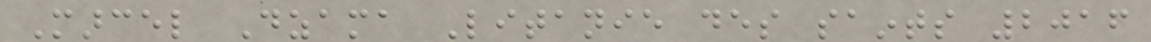Marcel Dzama Litanie des saints 2016
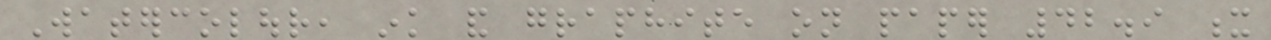Watercolour, ink and graphite on paper 42.9 x
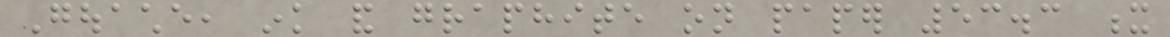Gouache, ink and graphite on paper 53.3 x
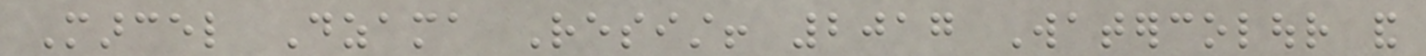Marcel Dzama Resist! 2017 Watercolour and
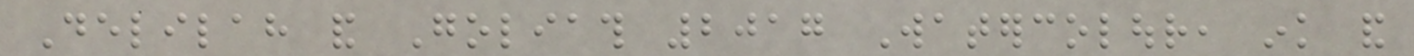Delilah and Goliath 2017 Watercolour, ink and
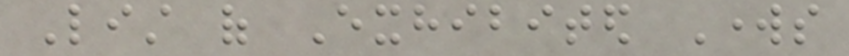List of Exhibited Works
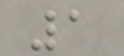1
